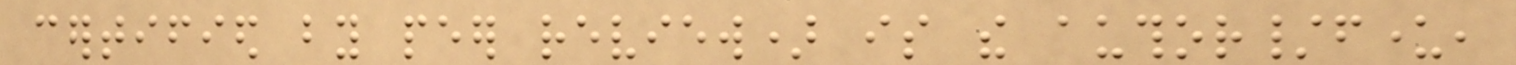certified by peer review) is the author/funder,
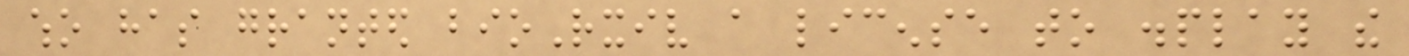who has granted bioRxiv a license to display the
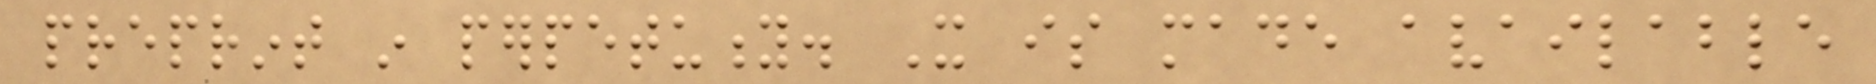preprint in perpetuity. It is made available
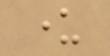under
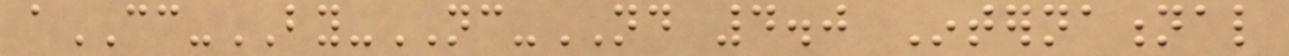aCC-BY-NC-ND 4.0 International
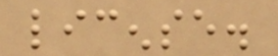license.
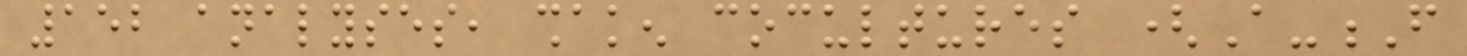152 analyses, shaken cocultures (A-F
